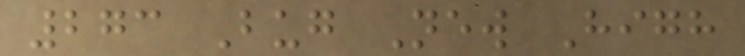273 Bug New High
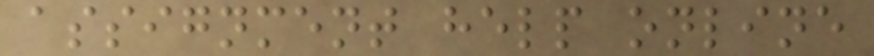assignment help online
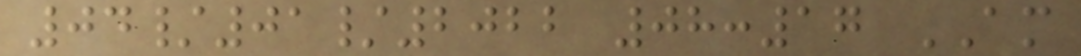04/01/2022 08:17 AM
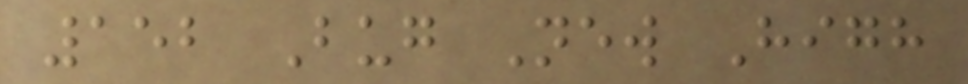152 Bug New High
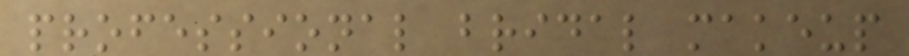professional bridal makeup
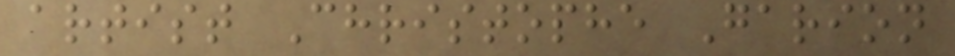artist Christophe Garion
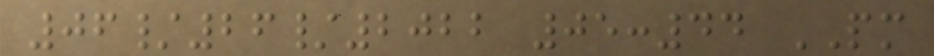06/26/2022 05:44 PM
